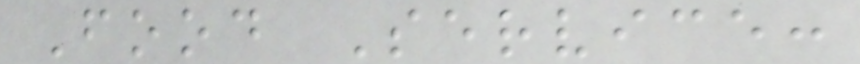Food Service:
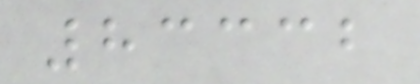83332
